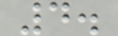4.
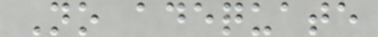No adequate
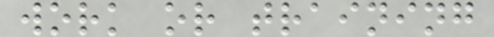work or training
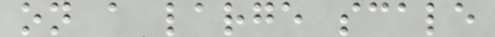on a large scale
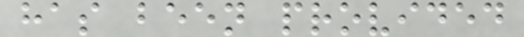has been provided
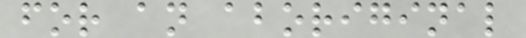for an aboriginal
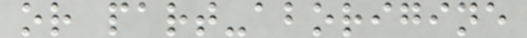or part-aborigine
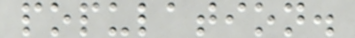population.
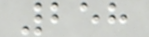258
